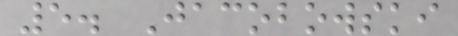5. Jacobowski
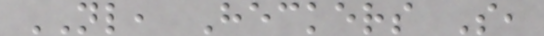NL, Heckers S,
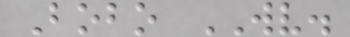Bobo WV.
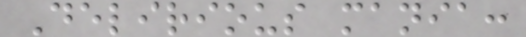Delirious mania:
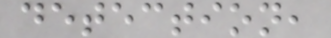detection,
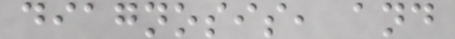diagnosis, and
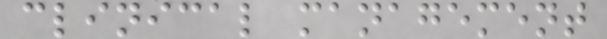clinical management
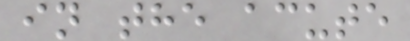in the acute
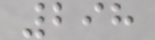298
